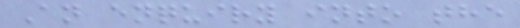An enquiry into the
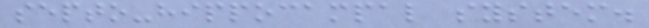septo-hippocampal system.
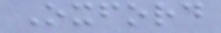Oxford
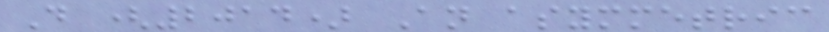D (2014) An asymmetric
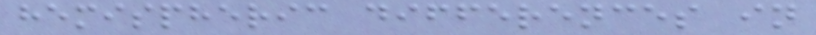hemispheric differences in
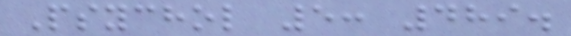Psychol 5: 489.
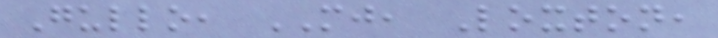Gullo, MJ, Loxton,
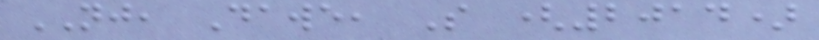NJ, Dawe, S (2014)
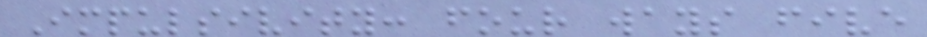Impulsivity: four ways five
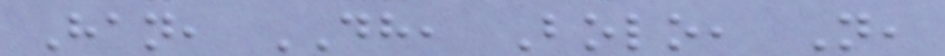Han, DH, Bolo, N,
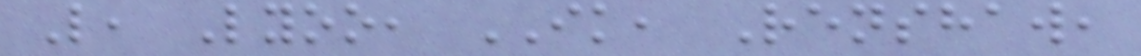L, Lyoo, IK, Renshaw,
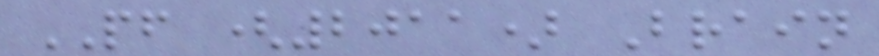PF (2011) Brain
